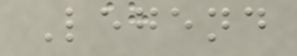Legend
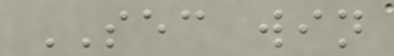SEC win
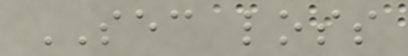SEC loss
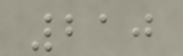210
